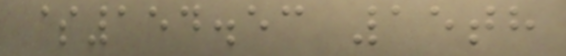$154.53 15th
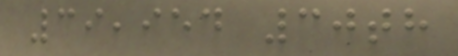39,954 30th
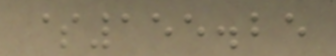$155.25
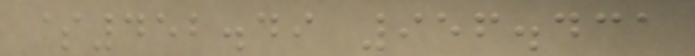$452.49 956.431
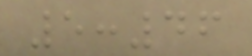5:46
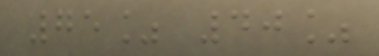75% 40%
